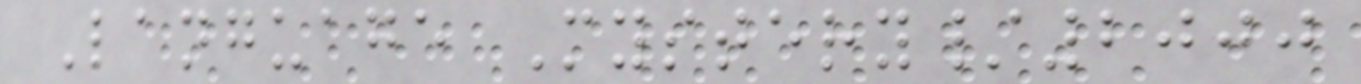Language Mystery/2000
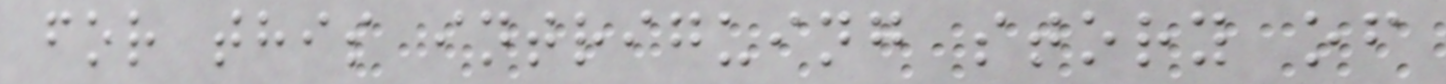for this intriguing story of
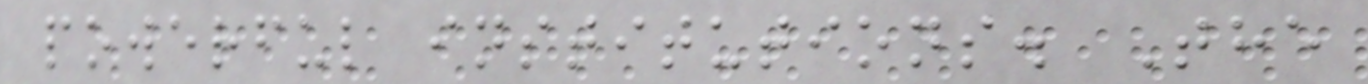powerful institutions. The
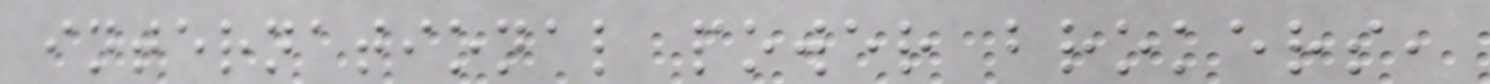international power brokers,
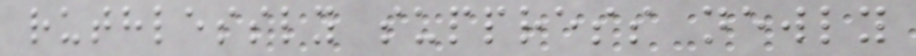ruthlessly suppress newly
